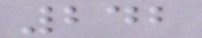242
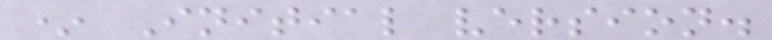* Initial version.
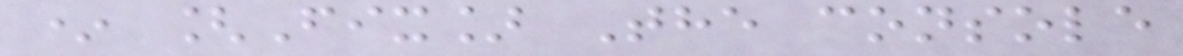* [Fix] The console
